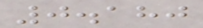0.180
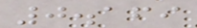0.169
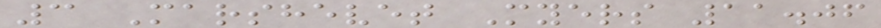3 Marshevet Myers 11.06
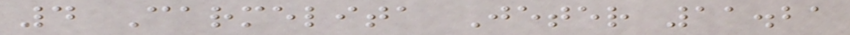4 Carmelita Jeter 11.21
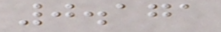0.171
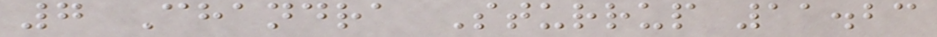7 Chandra Sturrup 11.23
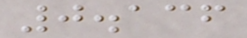0.136
